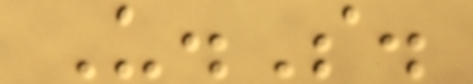U.S.
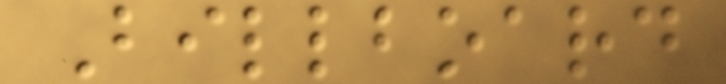Billboard
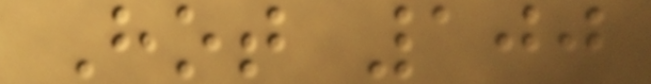Hot 100
